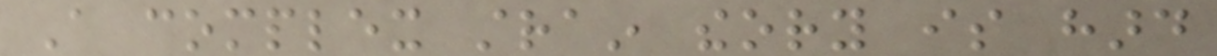A complex strain theory is hard
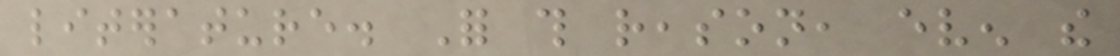literature. For this reason, even the
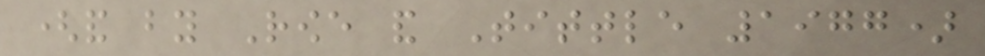(and by Rowe and Tittle 1977)
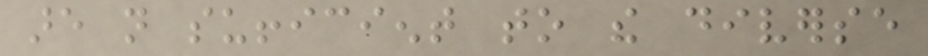are not sufficient to the diverse
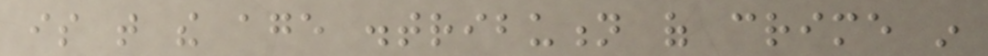is that the age distribution of crime in
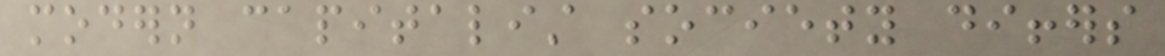modern capitalist society differs
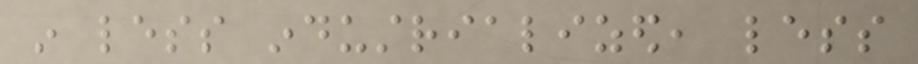in less industrialized, less
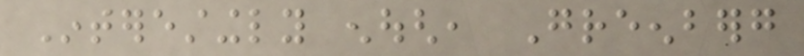Interestingly enough, Greenberg
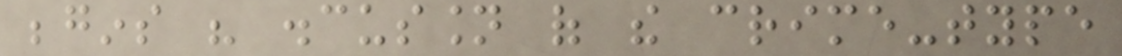begins his discussion of the crime-type
